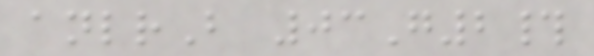anlrB 03G2#
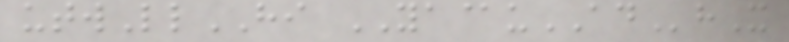utwLlHI YA@uADhX
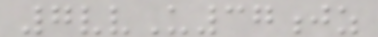7vvU37jz
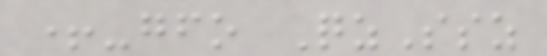+-gfo QzSsz
